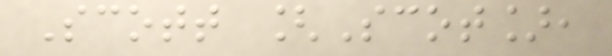Scott [Scot],
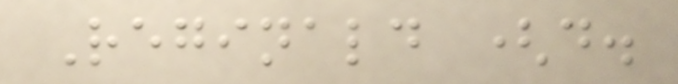Reginald (d.
